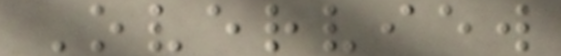Overview
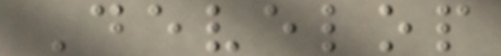Develop
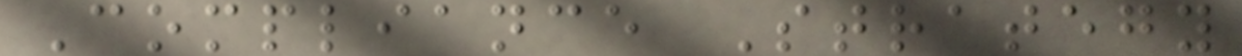Compliance Strategy
